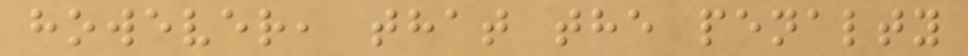however, that the penalty
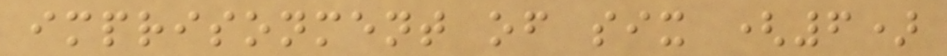imprisonment of six (6)
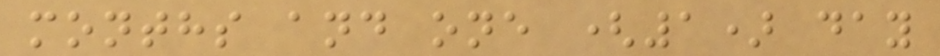months and one (1) day
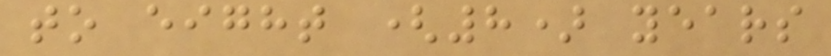to eight (8) years
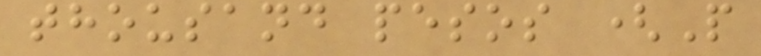thousand pesos (P
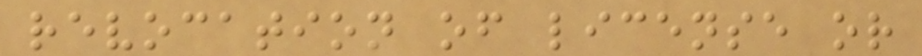revocation of license or
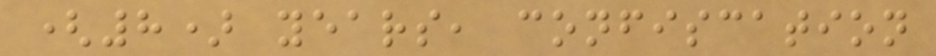(8) years, confiscation
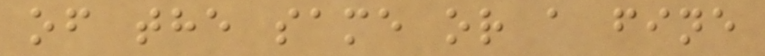of the same or a fine
